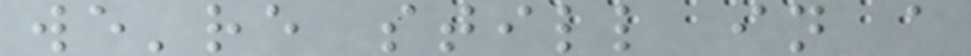we're still in a
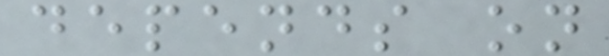depends on
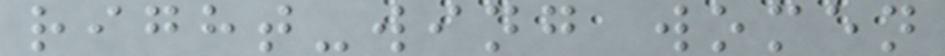right-wing women
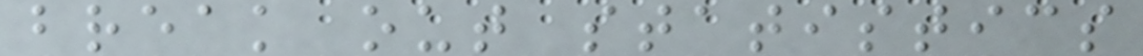break out statistics
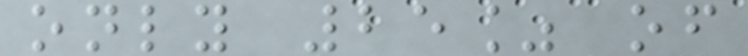only 25% of
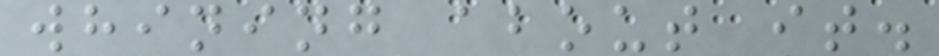whining about it.
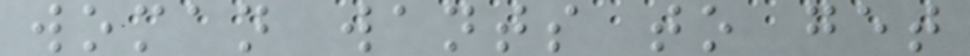woman wants to get
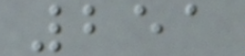251
